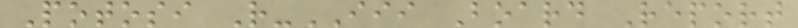Potosi R-III Board Report
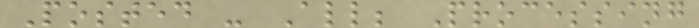Posted - All; Processing
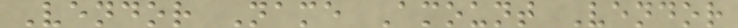Vendor Name Amount Vendor
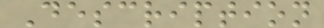Description
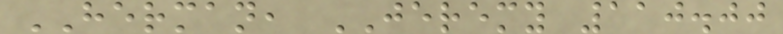HERMAN, JEREMY 110.00
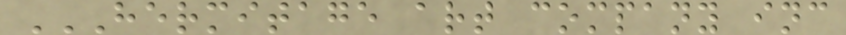HERMITAGE ART COMPANY INC
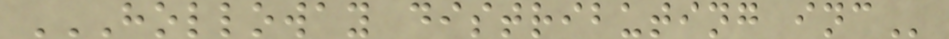HOLLOWAY DISTRIBUTING INC
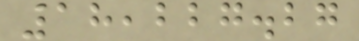18,227.27
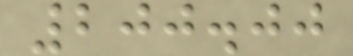200.00
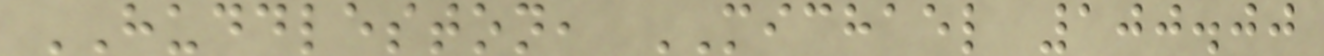HUDDLESTON, MICHAEL 100.00
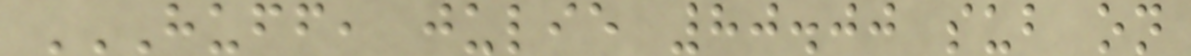HUFF, JULIE 80.00 SUB ON
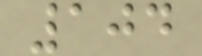104
